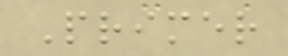Primer
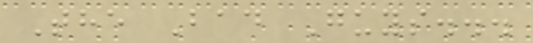The Bad Guys...
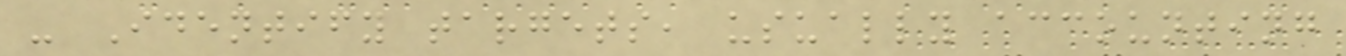- Identify targets, usually accounting
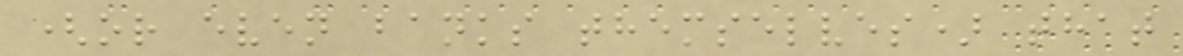(or even banks themselves) that
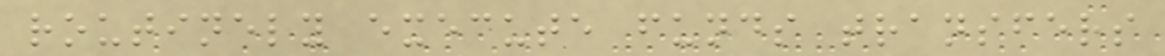routinely execute funds transfers
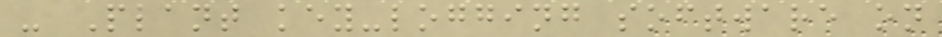- Plant key-logging software on
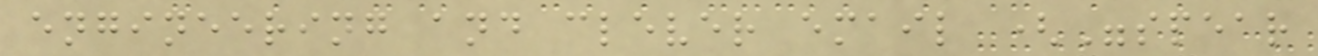engineering and clever email ("spear
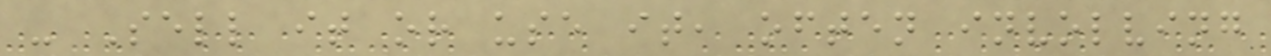- Sell it or use it, often involving
